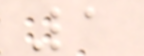1
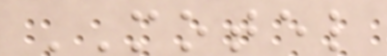MOTEL
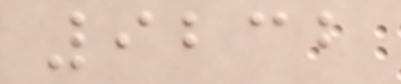9232
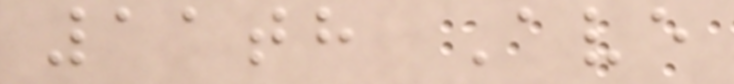11th Ave
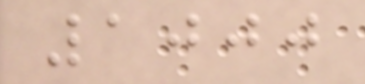1000
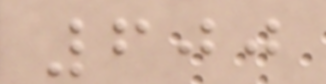600
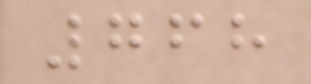768
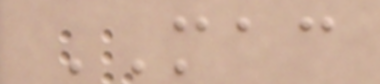MAC
